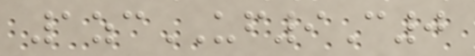1zcUF9C0
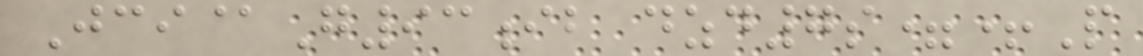Jci@G93ib dzd7s=+P
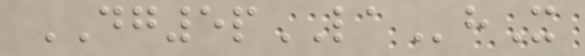DG5pLAhX
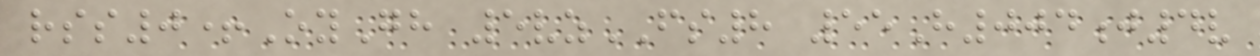rss0+OyGh 5vzFS8 55H004j4v
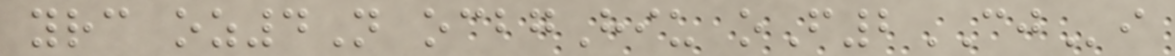yrc oz4N ocbgHiu oF2CJi
